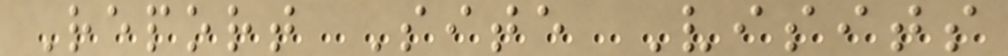Report Site Visits
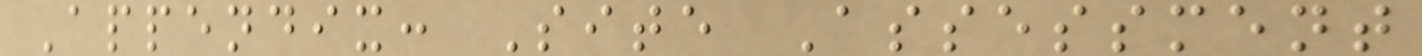Appendix: Site Assessment
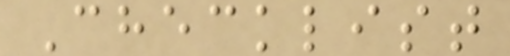Checklist
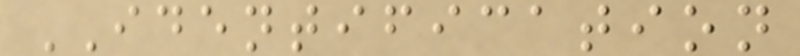IDENTIFICATION
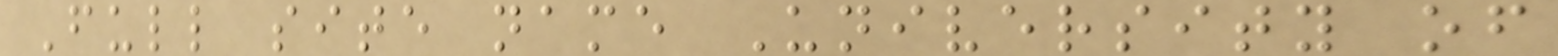Full site name University of
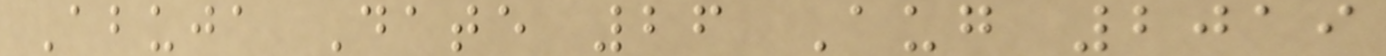Abuja Date 26 Aug 2019
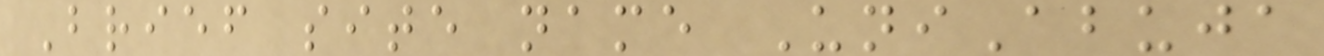Brief site name UniAbuja
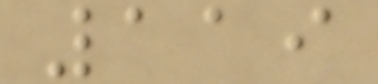119
